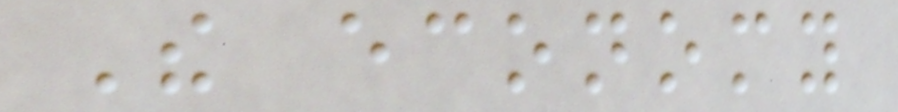The economy
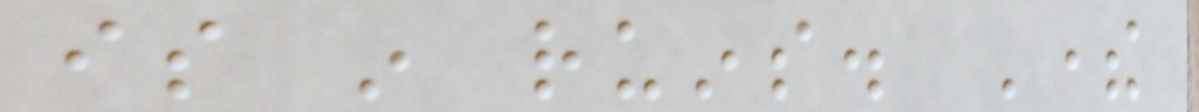is in ruins. There
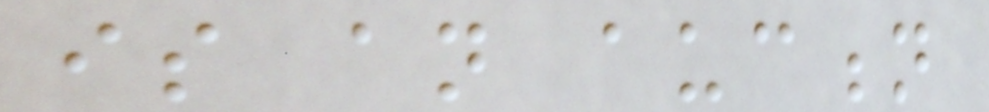is an auction
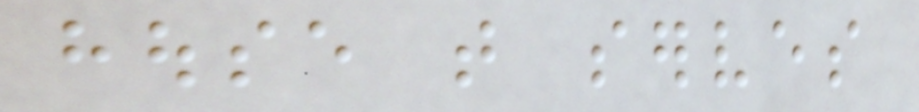house that serves
